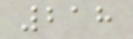218
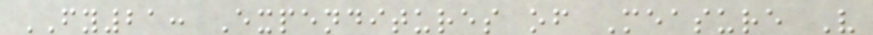FY21: Expenditures of Measure V
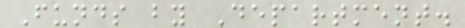Funds by Department.
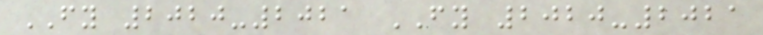FY 2020-2021 FY 2020-2021
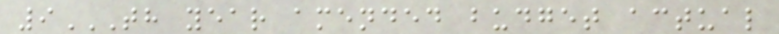9TH YEAR AMENDED BUDGET ACTUAL
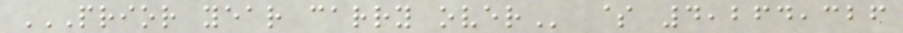PRIOR YEAR CARRY OVER $ 4,264,326
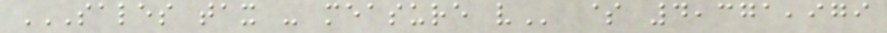SALES TAX - MEASURE V $ 4,371,979
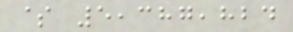$ 5,387,824
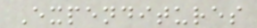Expenditures
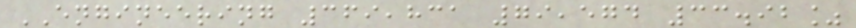ENGINEERING 369,831 79,574 33.92%
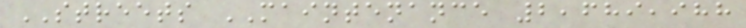STREETS MAINTENANCE 2,689,988
